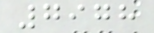7978
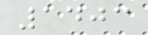1403
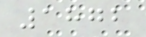1872
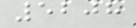5208
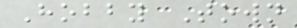Hobby Town
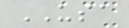USA
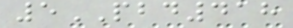5PBD418
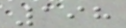198
